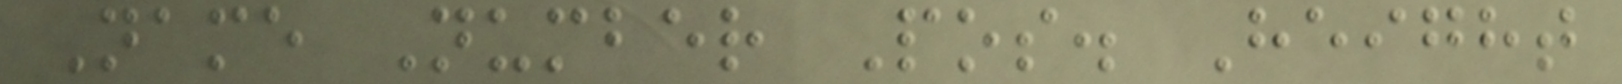Name Number Pos. Height
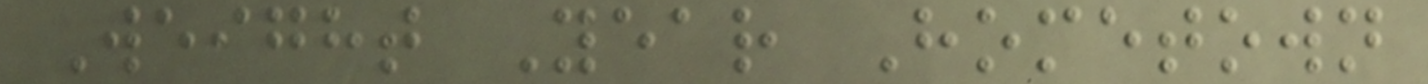Weight Year Hometown
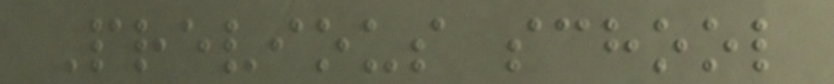Previous school
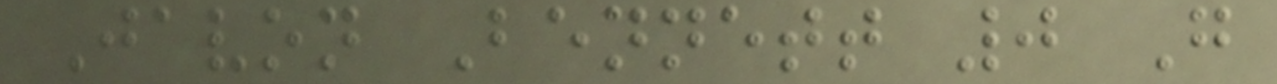Javon Bennett 0 G
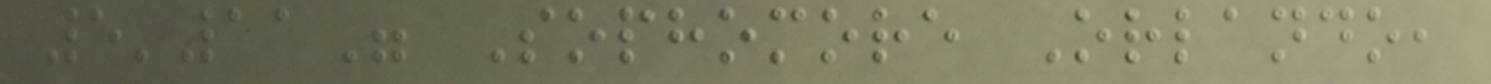5'11" Sophomore Orlando,
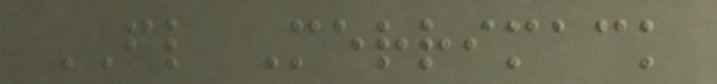FL Merrimack
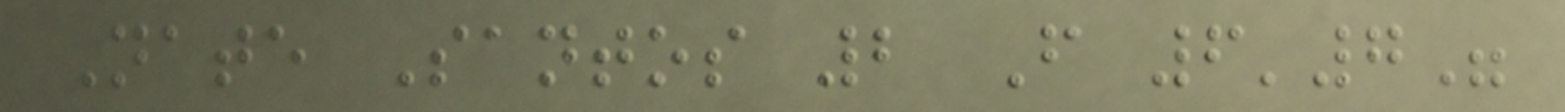Nate Santos 2 F 6'7"
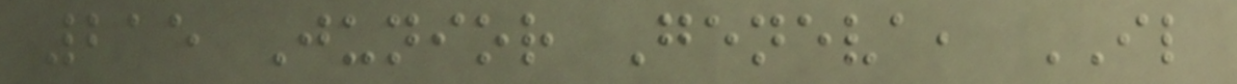215 Junior Geneva, IL
